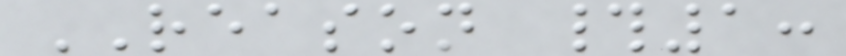REASON #1:
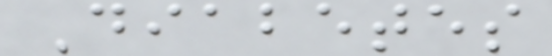Diabetes
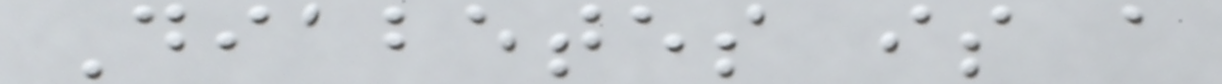Diabetes is a
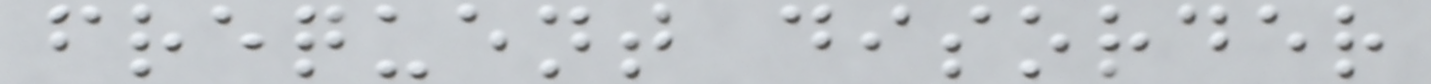frequent disorder
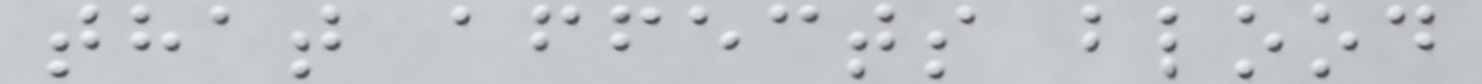that affects blood
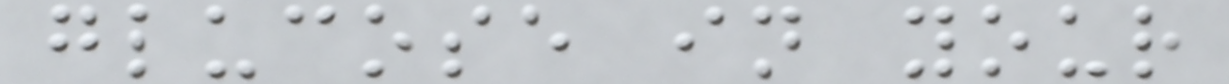glucose in your
